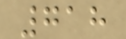718
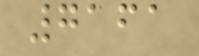7161
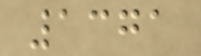1371
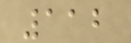112
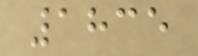1835
